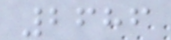2686
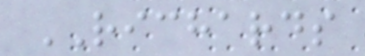RICHARDS
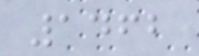1462
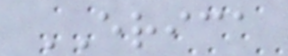ERICA
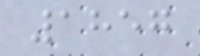1857
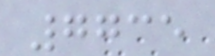7735
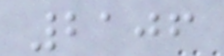2106
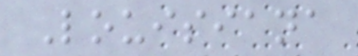Louisiana
